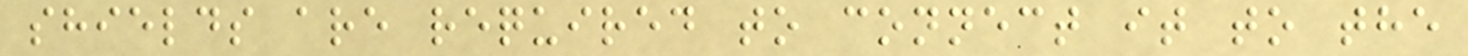shields are required to connect it to the
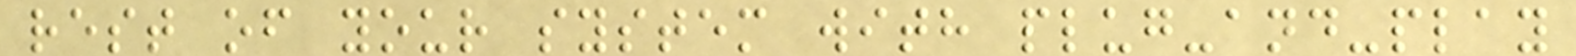rest of your system with plug-and-play
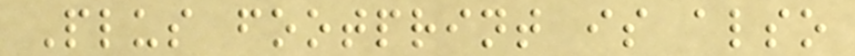Plus footprint is also
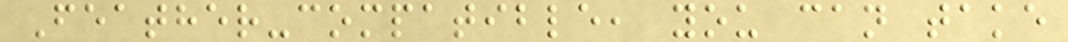Feather-compatible, you can take
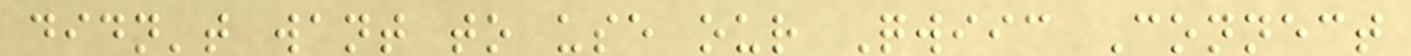didn't want to use our Qwiic Connect
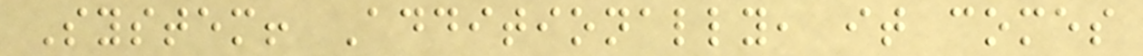System! Additionally, it comes
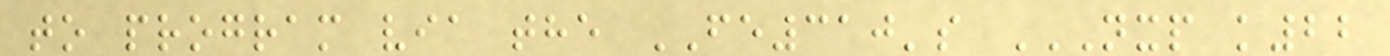to program via the FE310's NXP K22
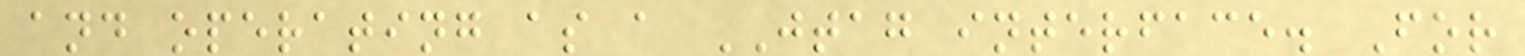and operating as a JTAG interface. For
